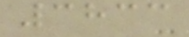3833
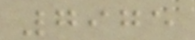7975
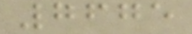7675
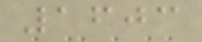1603
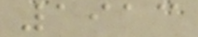1913
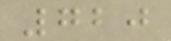720
